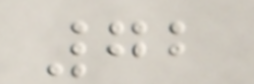72
